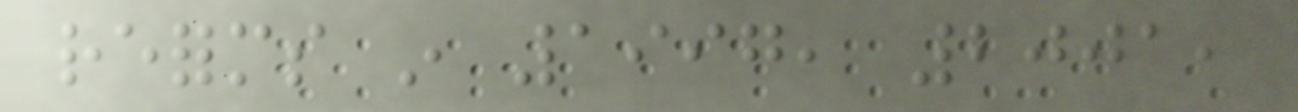reforms in 1997, 2001,
